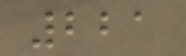221
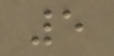5
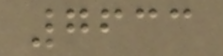7633
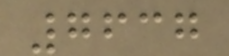7637
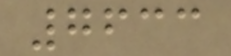7633
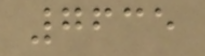7635
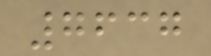7637
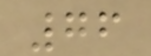76
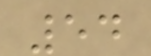54
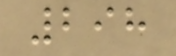298
